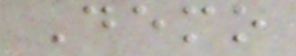Demo
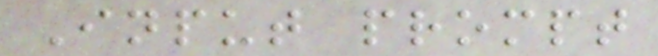Input prompt
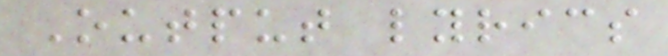Output lyrics
